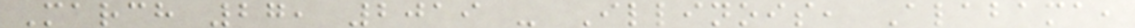March 27, 2019 - Illinois, Alabama,
